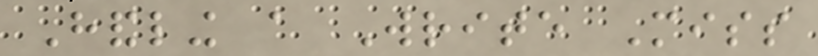Handling a Write Miss
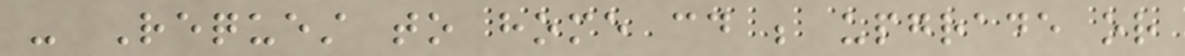- Request to home could be upgrade or
